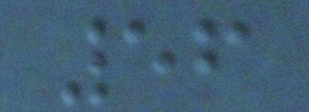56
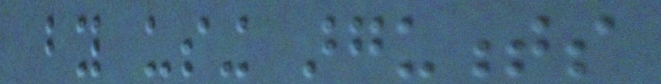by using arguments
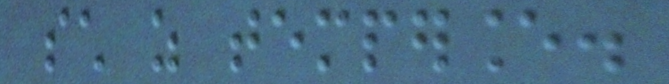such as temperance.
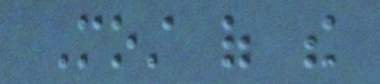Most of the
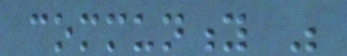community was
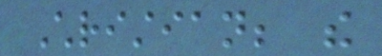Christian; the
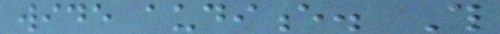wide audience. This
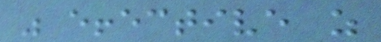was effective as
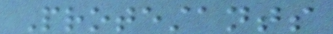Protestants
